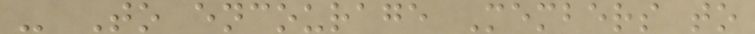- To encourage Members to
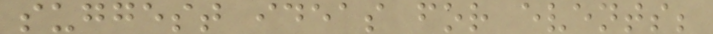suggest ideas for events;
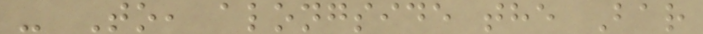- To, alongside the Bar
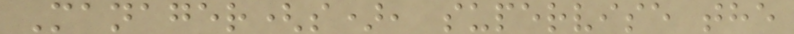Manager(s), supervise the
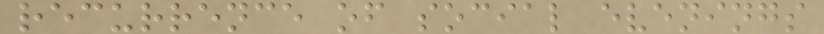recurrence of social evenings
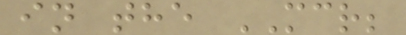in the MCR;
